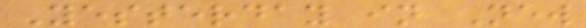Yesterday in New
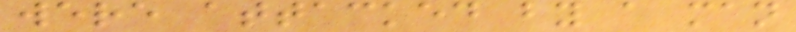were attacked by a man
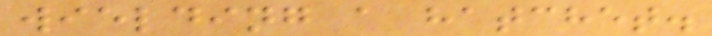wielding a hatchet.
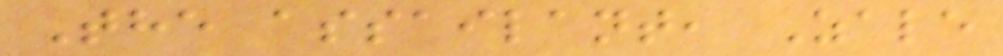The assailant, Zale
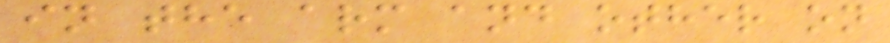in the arm and other on
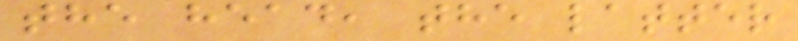the head, the latter
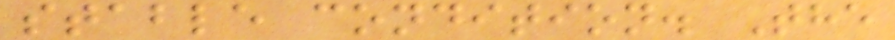stable condition. The
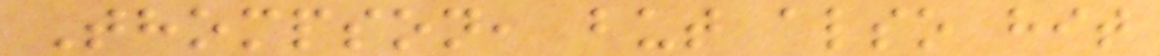Thompson, but also hit
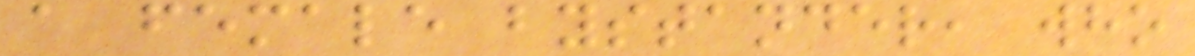a female bystander, who
